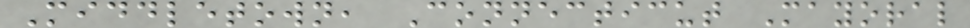Middletown, Connecticut Mayoral
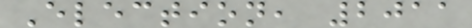Election, 2011
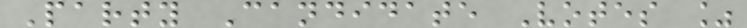Party Candidate Votes %
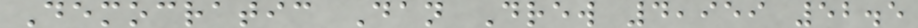Democratic Dan Drew 4,959 52.5
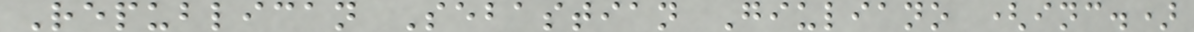Republican Sebastian Giuliano (inc.)
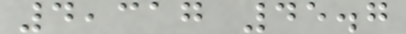4,317 45.7
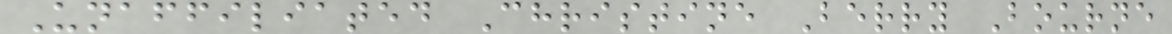Unaffiliated Christine Berry Bourne
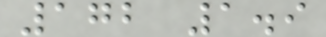172 1.9
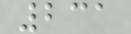231
